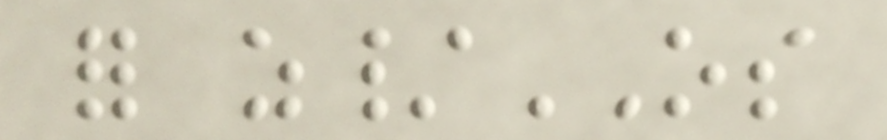for z/OS
